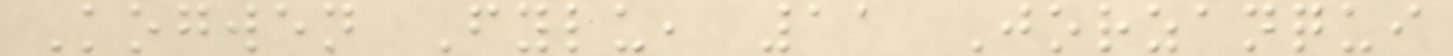Kogwen Fylu, 11 Jorzanqui
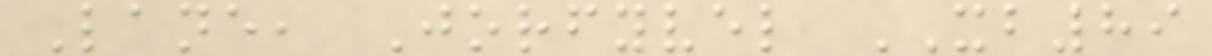Lane, Jorfyvel XB89
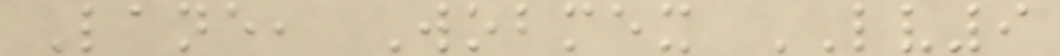Lane, Wobmex LV9
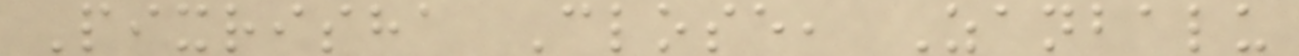Pixrisha Close, Zanbalu
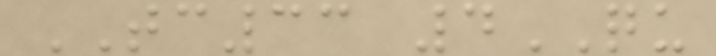TC33 4QU
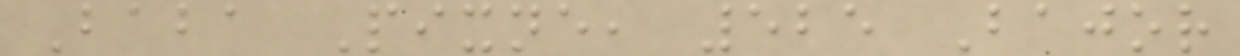Baba Pixne, 525 Bajor
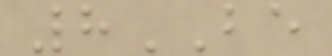8BE
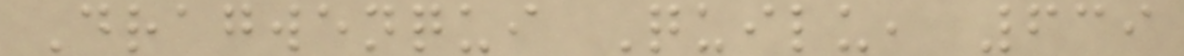Dragwenqui Quilu, 639
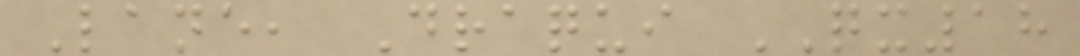Lane, Draqui QX18
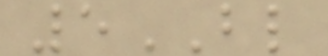5BL
